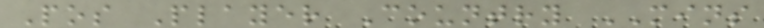Pos Player Country MINS
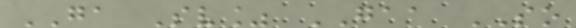GA Sv% GAA SO
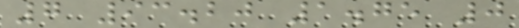7 93.20 1.75 0
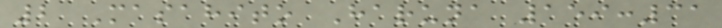2 Masahito Haruna 159:31
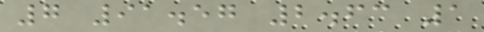7 91.57 2.63 1
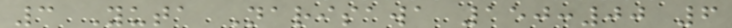3 Yuta Narisawa 150:00 6
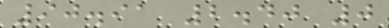90.91 2.40 0
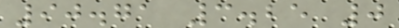90.71 3.25 0
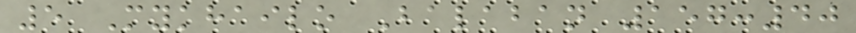5 Mykhailo Balaban 157:40
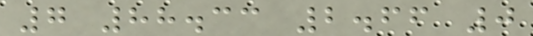7 88.33 2.66 0
